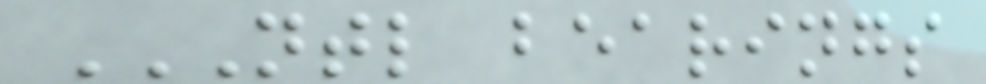NTL BEARINGS
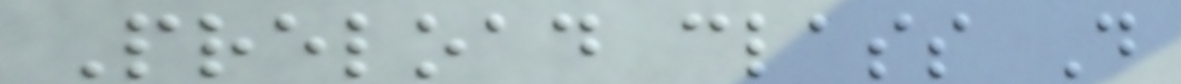Preload class D
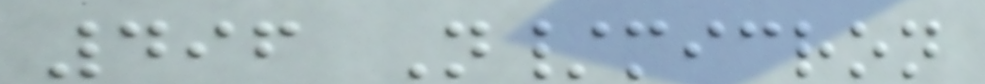496 N/micron
